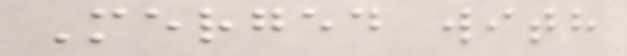Merged with
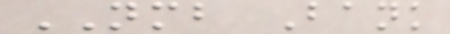NMB Bank
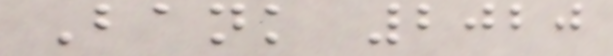Bank 2020
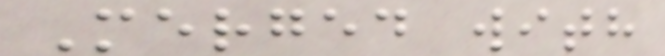Merged with
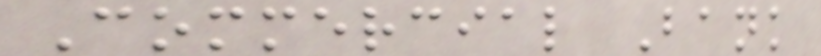Commercial Bank
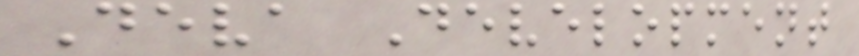Deva Development
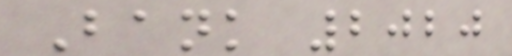Bank 2020
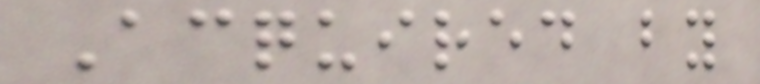Acquired by
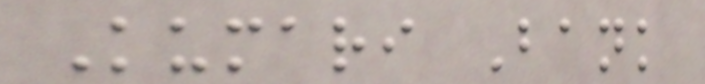Kumari Bank
